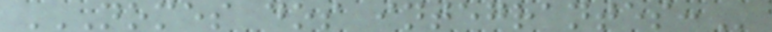NOMES DOS INTEGRANTES:
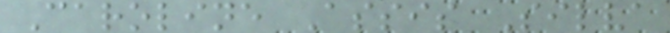Caroline Assis Silva
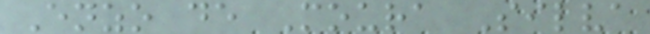Enzo de Moura Silva
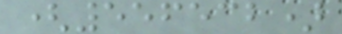(556532)
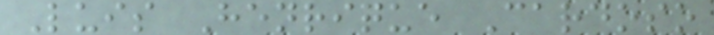Luis Henrique Cardoso
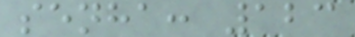senha: 123
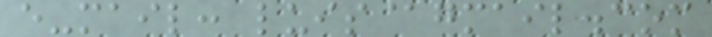e-mail: luis@gmail.com
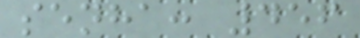senha: 456
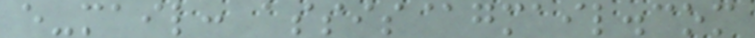e-mail: assis@gmail.com
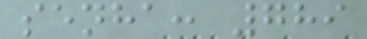senha: 789
